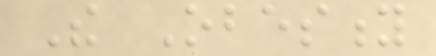The Obesity
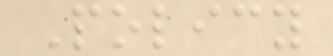Policy
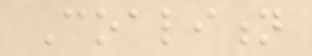Coalition
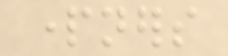partners
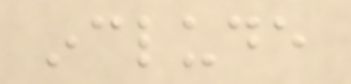include
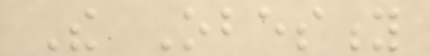The Obesity
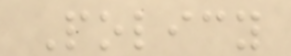Policy
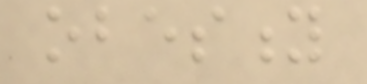obesity
